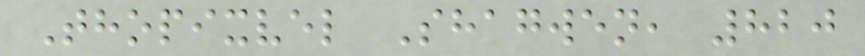Thopixvel Shagwen, 820
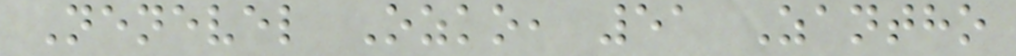Nenevel Ozko, 51 Zantho
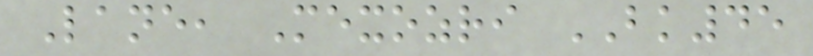Lane, Mexozri BK45
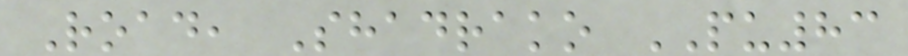Road, Shadrako PU83
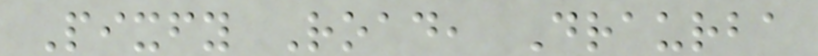Pixfy Road, Draurba
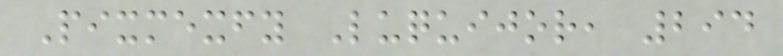Pixmexfy Luquijor, 294
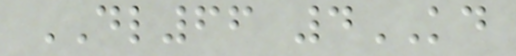DL66 4KD
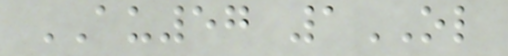AU57 1OL
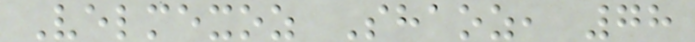Velmexoz Shaoz, 78
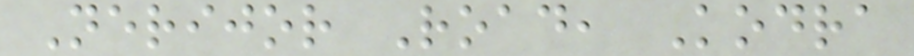Nerijor Road, Kodra
